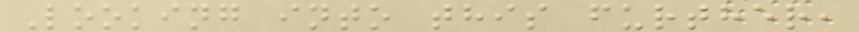Looking into this further,
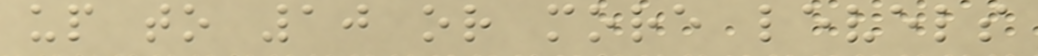up to 10 or more levels
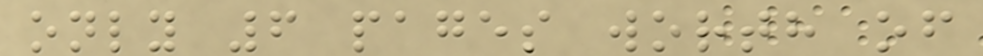only 6 pages worth of
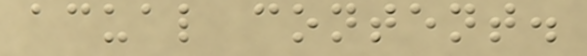acual content.
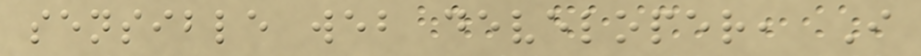sensible web developer, I
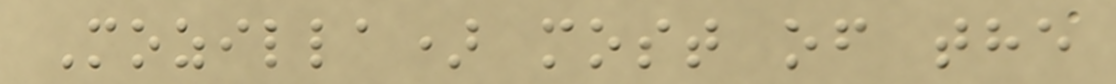Mozilla) most of the
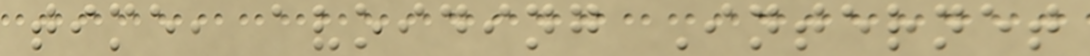time, avoiding Internet
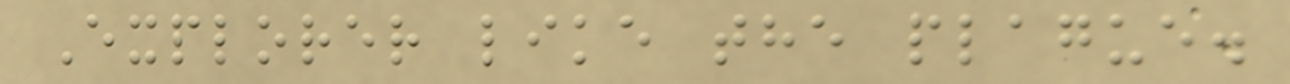Explorer like the plague.
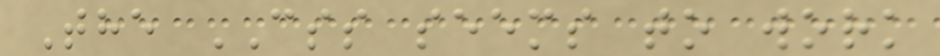The CSS seems to work
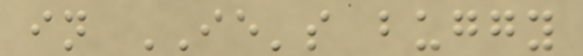in IE's buggy
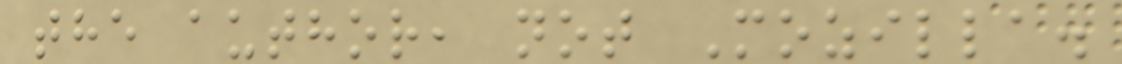the author, not Mozilla.
